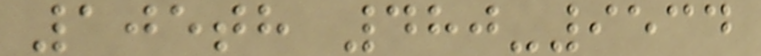105th 480-9534
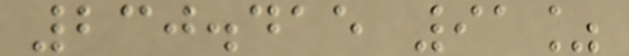230.415 91%
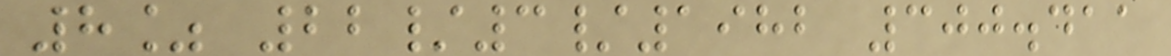8% 22/3/1982 300.411
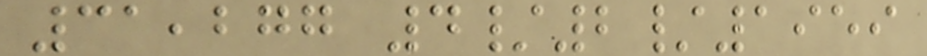31,277 4/2/1959
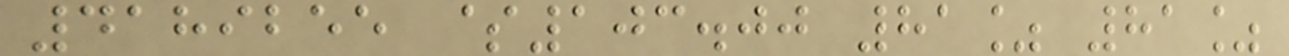4189255 $103.00 81% 81%
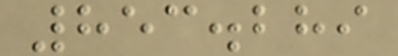853.289
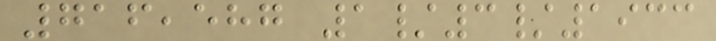716,587 1/3/1933
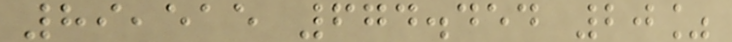89,515 674.454 20%
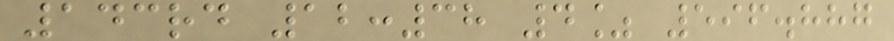143rd 12:38 4% 596.887
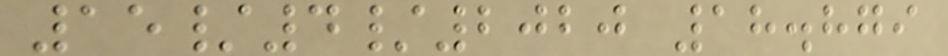15/4/2020 18.879
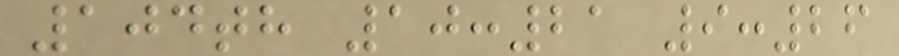104th 10:21 9:26
